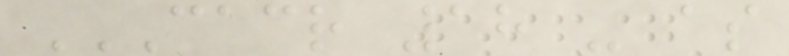CACR 18 - AS
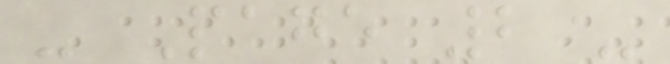- Page 2 -
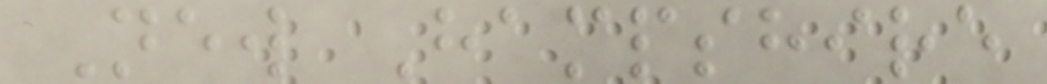New Hampshire
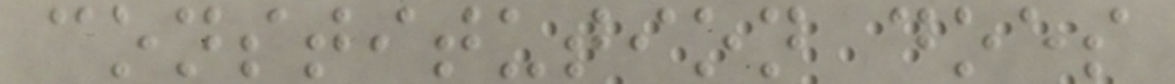constitution does
